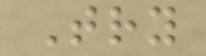Try
